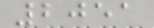2051
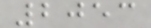2053
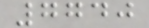7740
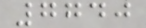7740
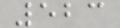523
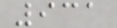931
